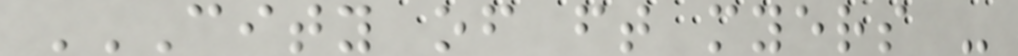CITY OF FT MYERS -
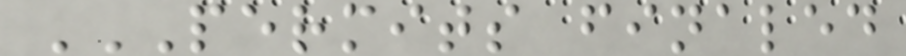PERMITS FINALED
